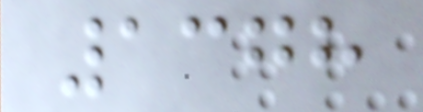1378
